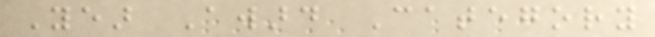Year Award Category
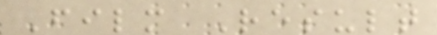Film Result
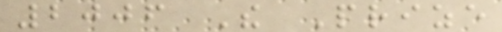2006 The Prize
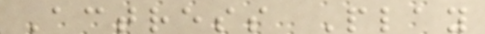Actress Play
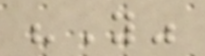"You"
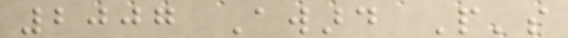2007 Award People's
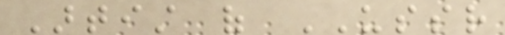Artist of USSR
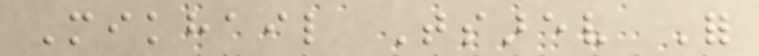Mikhail Tsarev For
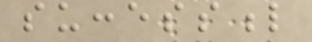successful
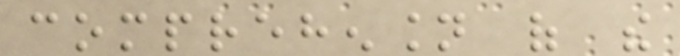comprehension of the
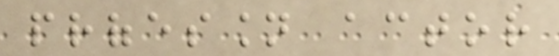profession actor
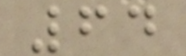64
